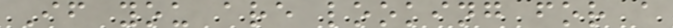If you are looking for a
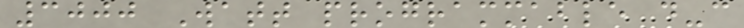3000 Watt programmable d-c
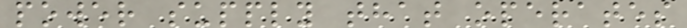power supply that operates
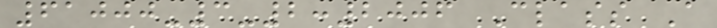61000-3-2:2006 Class A
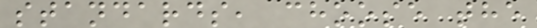standards, choose the
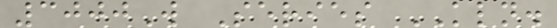3000W Series KLN.
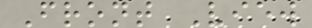Front View
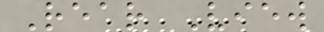Rear View
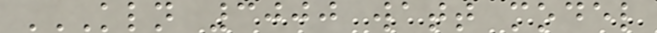KLN 3000 WATT MODEL
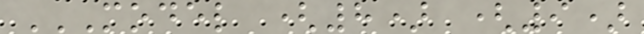MODEL (8) (9)
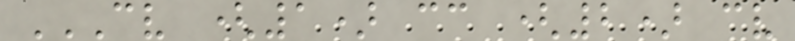CV (1) CC (2) CV
